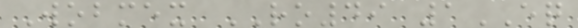Wobmex RO49 1EQ
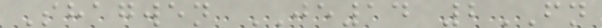Shagwen JE14 2FN
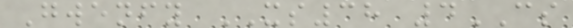Gwenfy XS38 4CS
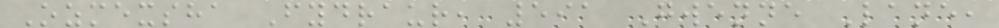Ozmexsha Fydraur, 591 Gwenne Lane,
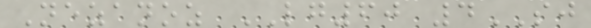Nezanoz LG60 4SJ
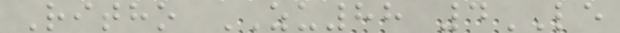Ritho ZU88 4LE
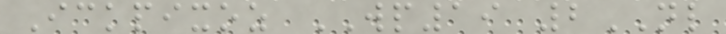Ickpixoz WP19 2NL
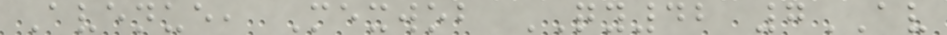Avenue, Mexwob QY42 7AV
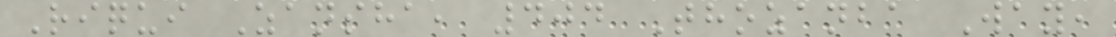Riqui Zansha, 404 Thozanba Way,
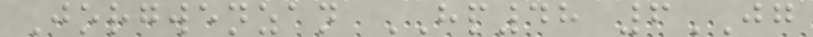Jorgwenzan HP48 6JG
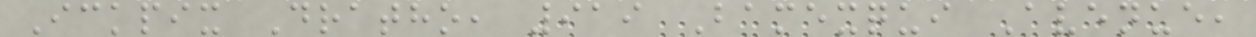Ickpix Dratho, 919 Bamexqui Avenue,
